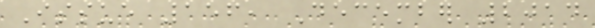Issue 156, December 2014
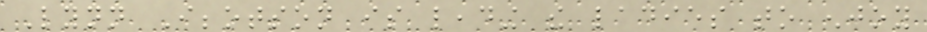Lynn Ibbotson is leading the ladies to enjoy
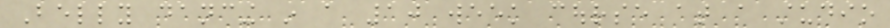Belly dancing in a 10 week course at a studio
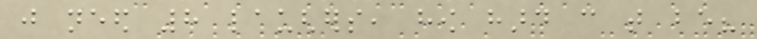just need 8 laughers, how hard can that be?
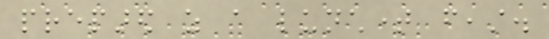prepared as a lunchtime feast.
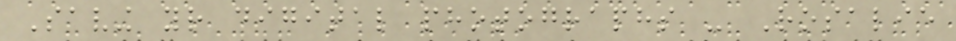Saving your digital photographs - Rosalie
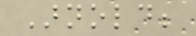Arnold;
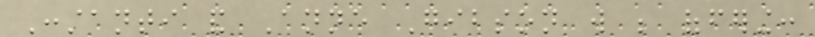Constanti and Anne Gibson will be offering:
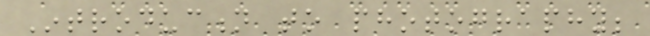Introduction to photography;
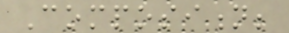Composition;
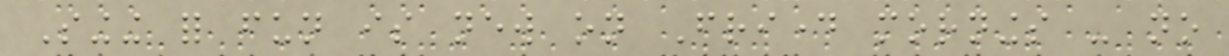Singing for fun is new on Friday mornings - no
